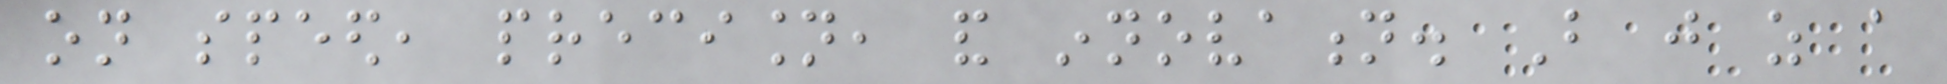on speed, precision, and innovation. But just as a
